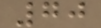70
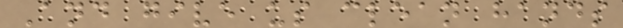And give us clean hands
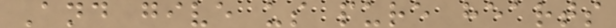And give us pure hearts
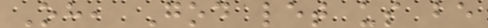Oh, God let us be
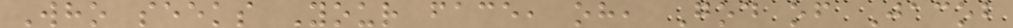Who seeks Your face, oh, God of Jacob
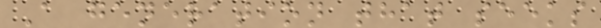A generation that seeks
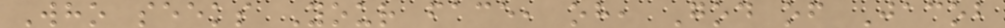Who seeks Your face, oh, God of Jacob
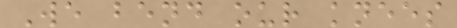We bend our knees
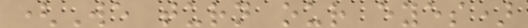(We turn our eyes)
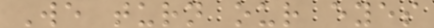We turn our eyes
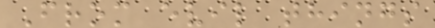From evil things
